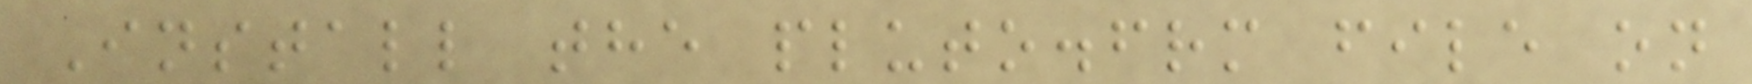Install the pluto.frm file on
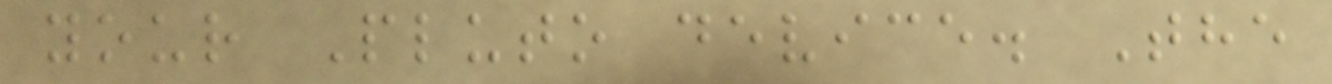your Pluto device. The
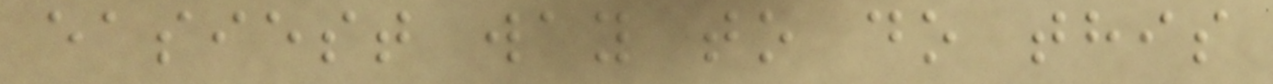easiest way to do this
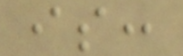is:
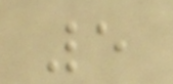5
